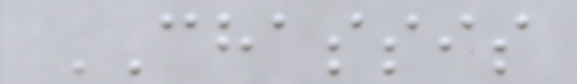CHASSIS
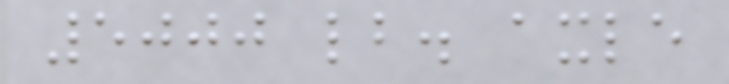5000 lb. axle
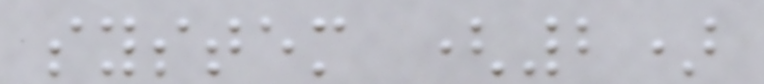system (2)
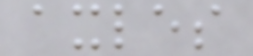axles
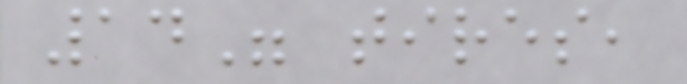14" tires,
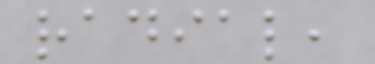radial,
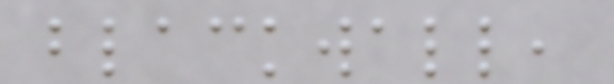blackwall,
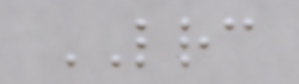LRC
